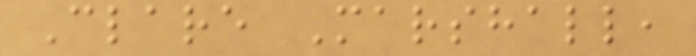Clare Marshall,
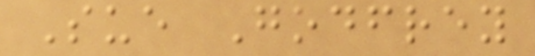Sue Godfrey
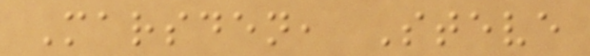Marsden, Steve
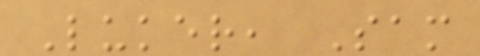Luker, Sam
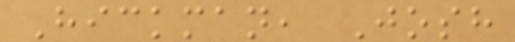Hickman, Josh
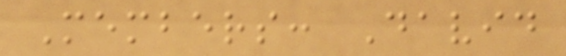Members: David
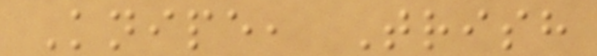Knipe, Trish
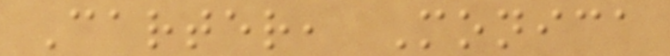Carter, Monica
